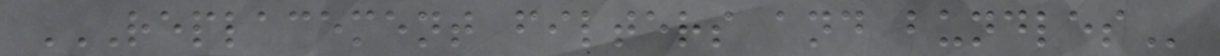REPLACEMENT FILTERS AND BUNDLES
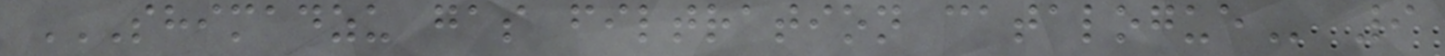SHIMADZU GAS FILTRATION CATALOGUE 9
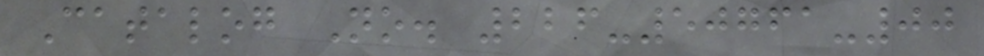Catalog No. 226-50761-00
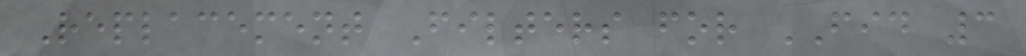Replacement Filters for FID 3
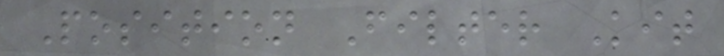Position Filter Kit
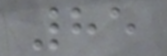85
